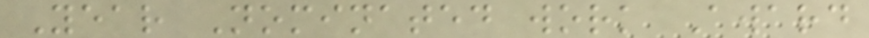Year Nominated work Award
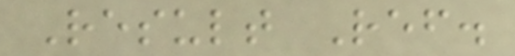Result Ref.
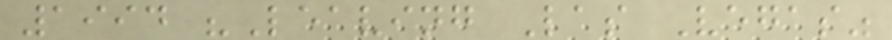1994 "Leaving Las Vegas"
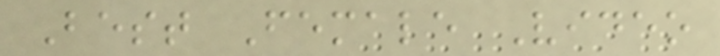Best Female Video
